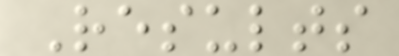Results
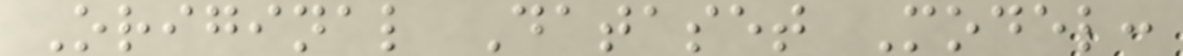Original Dataset Model:
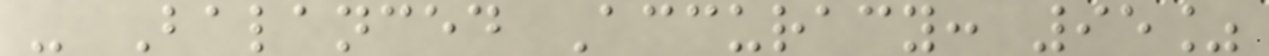- Balanced Accuracy: 95%
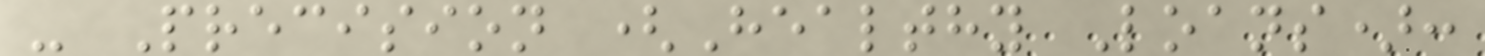- Precision (Healthy Loans):
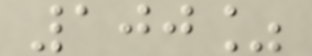100%
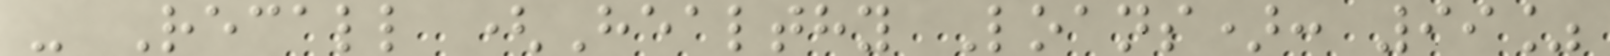- Recall (Healthy Loans): 99%
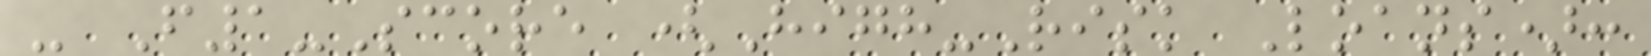- F1-Score (High-Risk Loans):
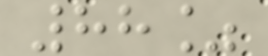88%
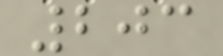203
